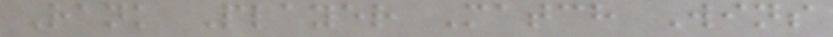Rank Player Match Wins
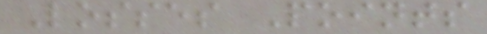Losses Points
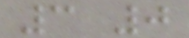3 0
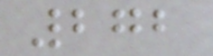272
